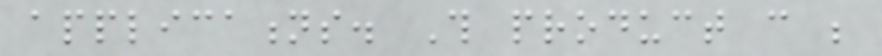applications. This product can be
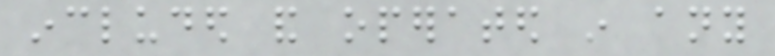included and operated in any
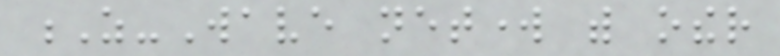Z-Wave network with other
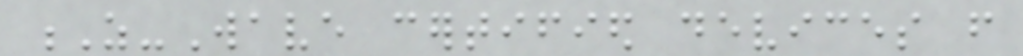Z-Wave certified devices from
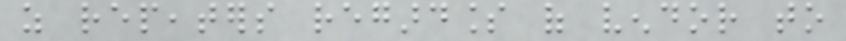as repeaters regardless of vendor to
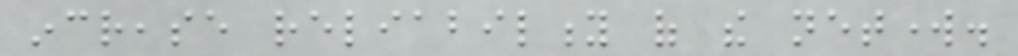increase reliability of the network.
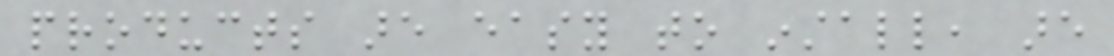products are easy to install, are
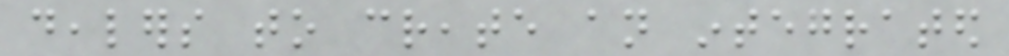dealers to create an integrated
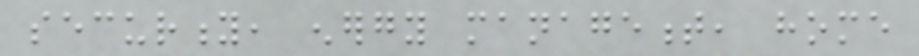security, energy management, home
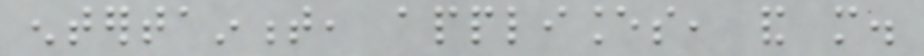entertainment, appliances, and more.
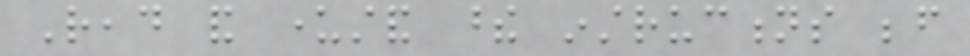Read and understand these instructions before
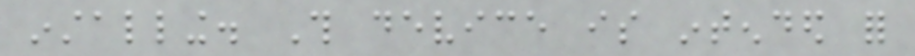installing. This device is intended for
